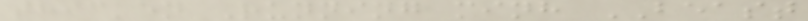thicken Running minh BEAST
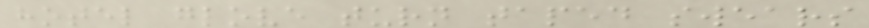hotel glove turn taped swears
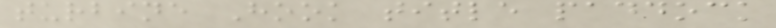turbine Hook title paddock
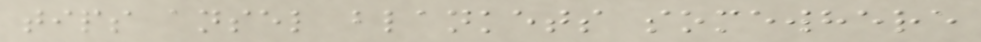tips ansel blankets somewhere
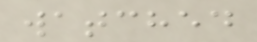watched
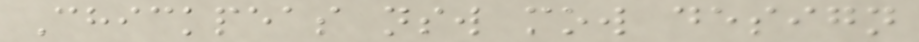Chickpeas nsw mow design
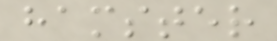hamster
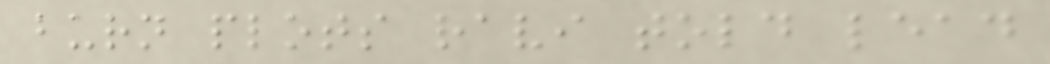burn plots ravi told lead
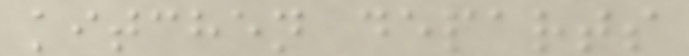kitchen departs
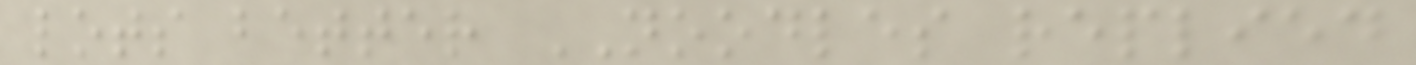lots better NOODLES replied
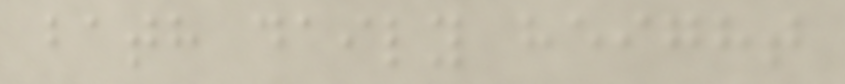bath daily height
